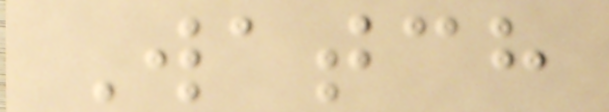Watch
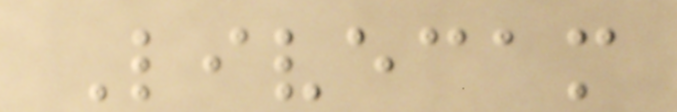Livecam
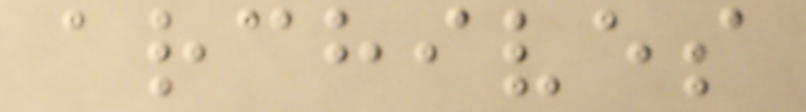archives
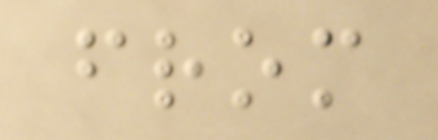from
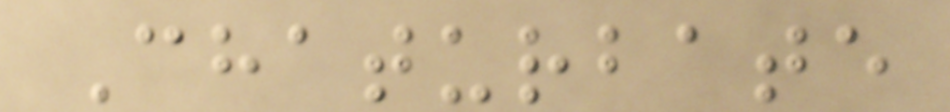Chaturbate
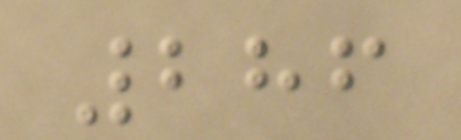286
